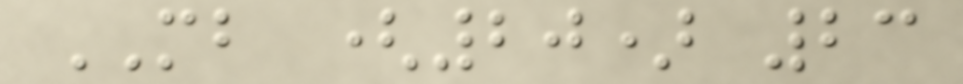MB (20) 23
